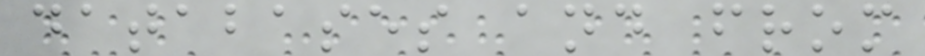databases and from
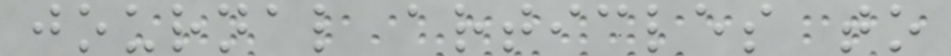journal articles to
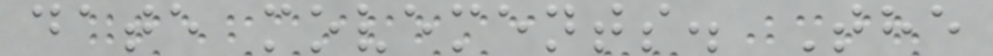date movements. The
